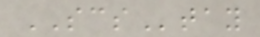SCStay
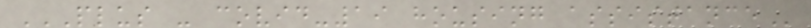PLUS - COVID-19 HOUSING ASSISTANCE
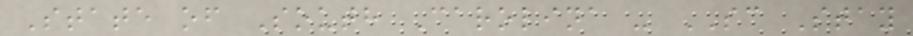State of South Carolina - SC Stay
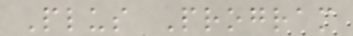Plus Program
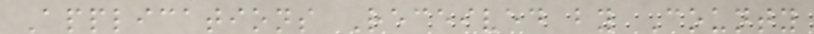Applications Received by County
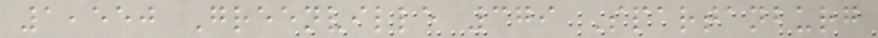1,550 Greenville 379 Spartanburg
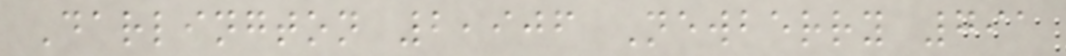Darlington 2,906 Newberry 791
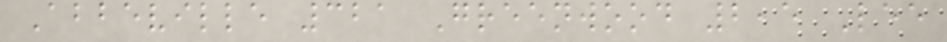Abbeville 321 Greenwood 2,5 Lee
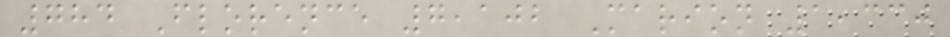784 Florence 7,102 Marion 1,330
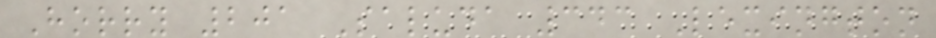Horry 201 Saluda 343 Lexington
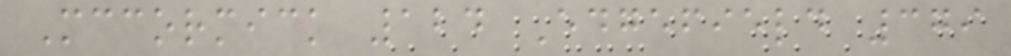Mccormick 124 Edgefield 379
